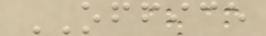OFFICE
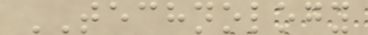TECHNOLOGY
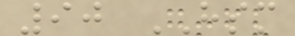90 HSM
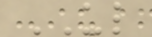UL
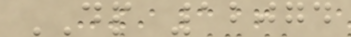DP 12074
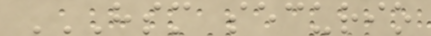HSM SECURIO
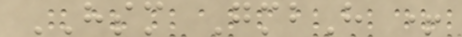HSM GmbH +
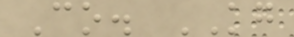Co. KG
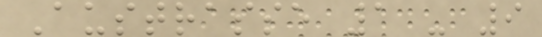Austrasse 1 - 9
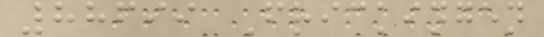88699 Frickingen
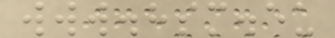www.hsm.eu
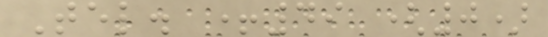Tel. +49 (0)
